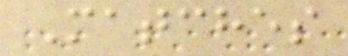Matches
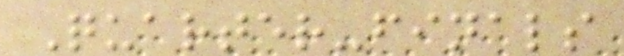Quarter-finals
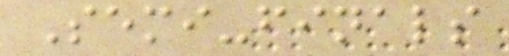Semi-finals
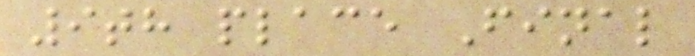9th place Final
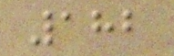182
